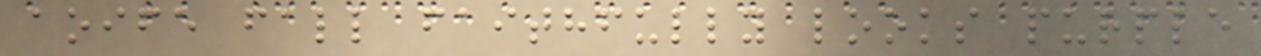aoife fall faithfully looks purple
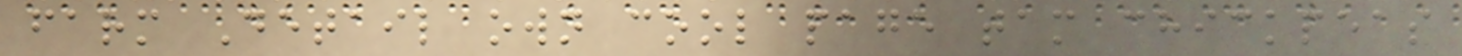farm Detail own cool page tam chickpeas
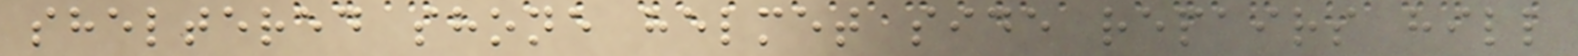sheltered shone helmet side repairs hill
